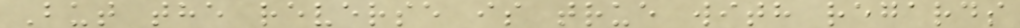But the reverse is true with regards
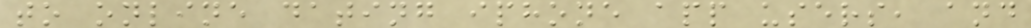to online dating iphone app users, and
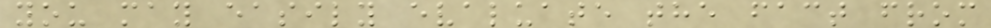you may easily evaluate the fact from
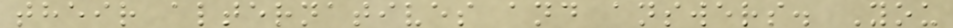their alternatives and answers. You
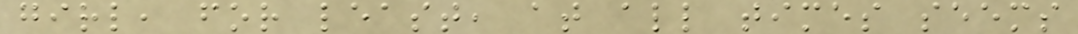girl, for least, at all times seems
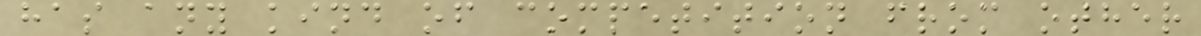has any kind of competition from other
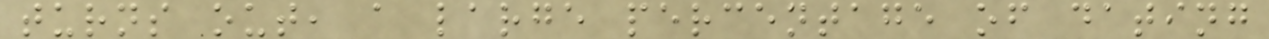turns out, a large percentage of dating
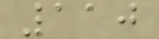110
